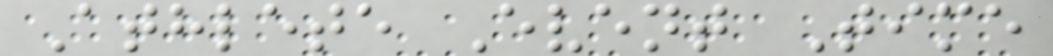Athlete Event Time
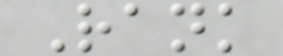Rank
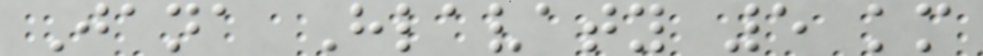Jana Hlavaty 5 km
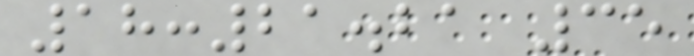18:21.21 35
